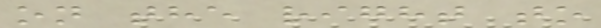on the right to
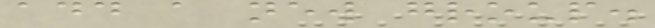add a new group.
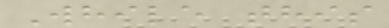While this
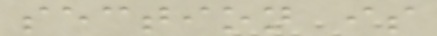section is
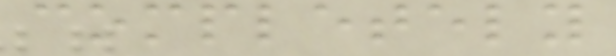completely
